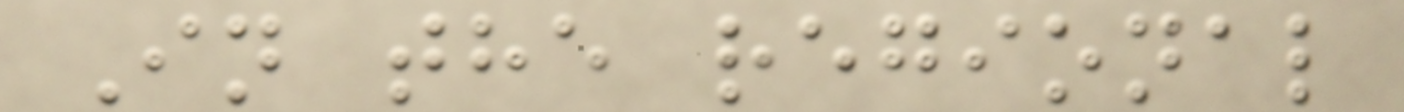In the regional
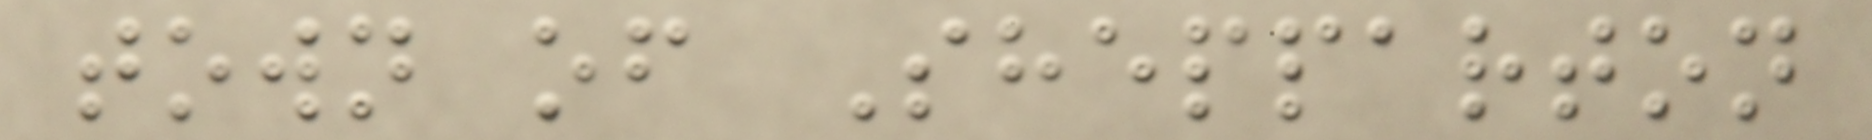town of Shepparton
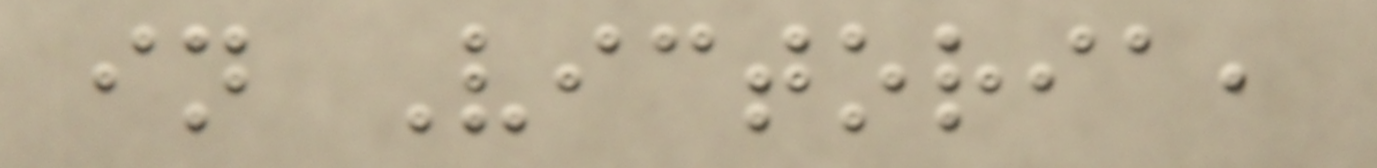in Victoria,
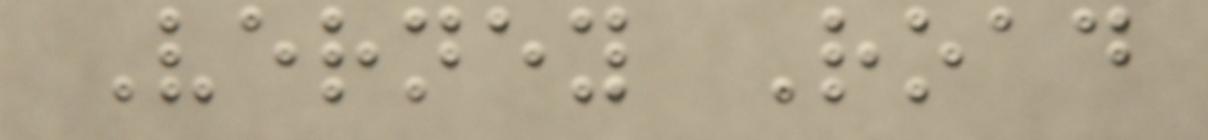Verney Road
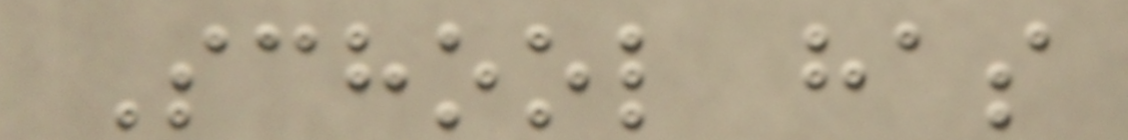School has
